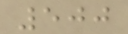500
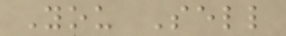You Sell
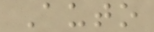Auto
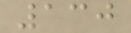130
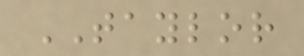TAYLOR
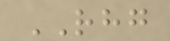RHG
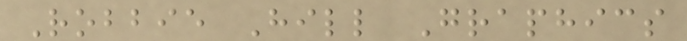Robbie Hill Graphics
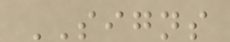SIGNS
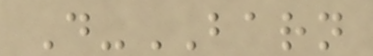D-BARN
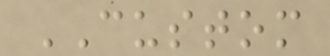CUSTOM
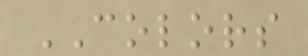COLORS
